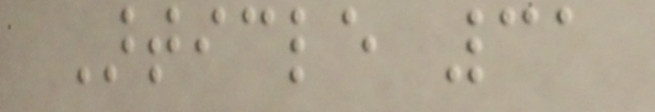Article 31
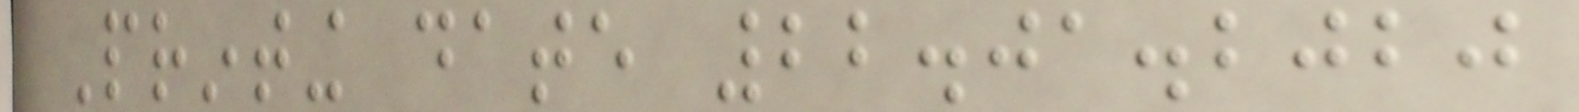Printing date 22.01.2020
